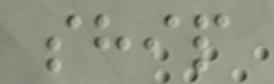ship
